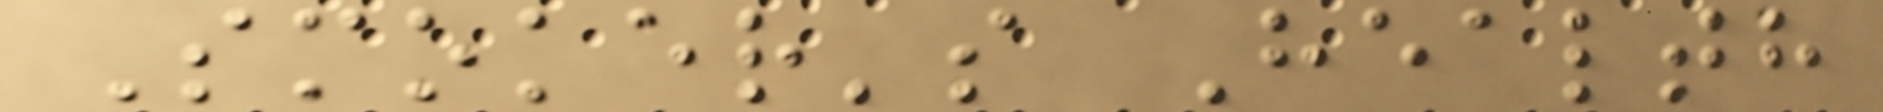Smoker's Health
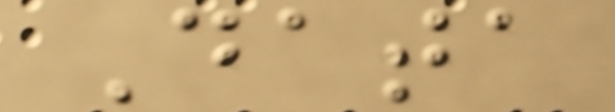Data
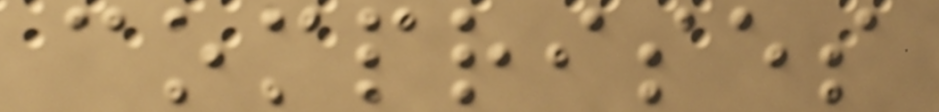comprises
